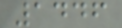1446
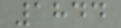1844
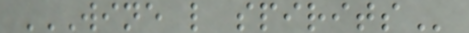WINE L SPIRITS
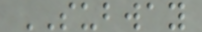SUBWAY
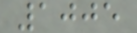1005
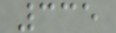335
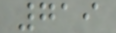719
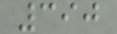390
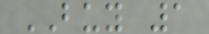BUY 1
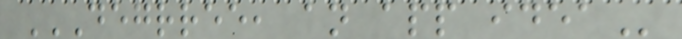DEGRREE, AN APP IDEA
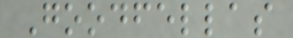Goodfellas
